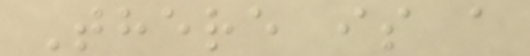There is a
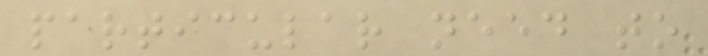particular need to
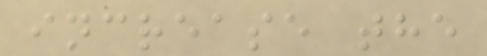increase the
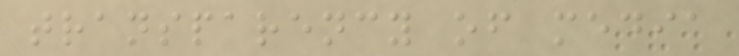transparency of media
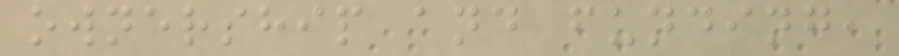ownership and funding,
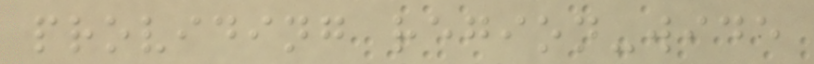providing region-wide
